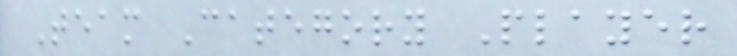Team Category Player
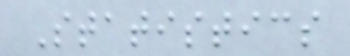Statistics
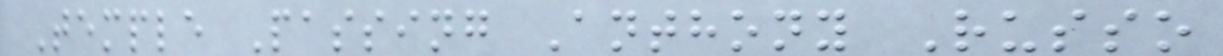Temple Passing Anthony Russo
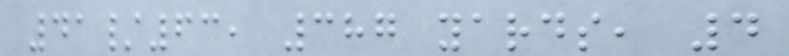41/63, 387 yards, 4
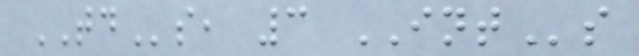TDs, 3 INTs
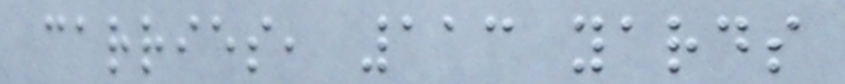carries, 113 yards
